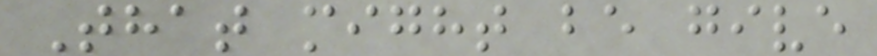That might be give
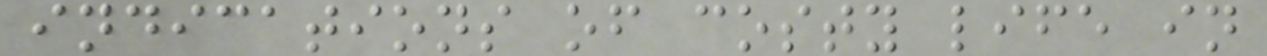indications of costy life in
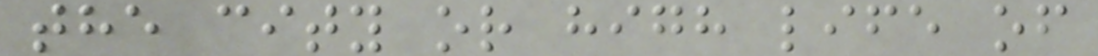the city or high life of
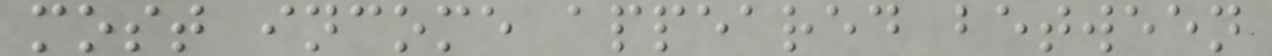most income appeared between
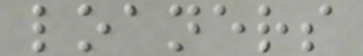loaners
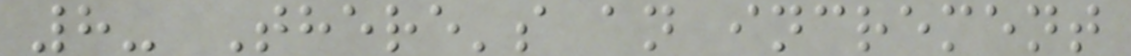8- There's an increment
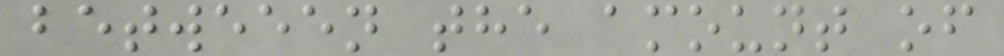betweeen the amount of
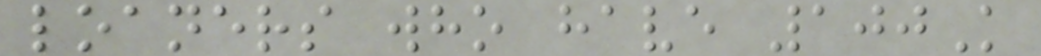loaners who have 100K
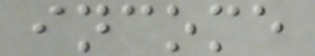income
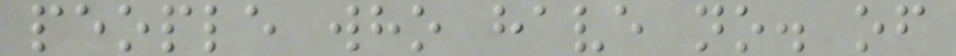people who have no. of
